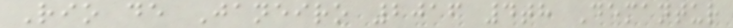Rio de Janeiro 2016 4th Demantur
